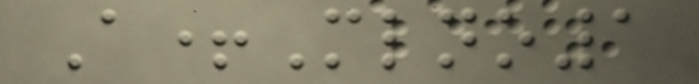A+Mlno1
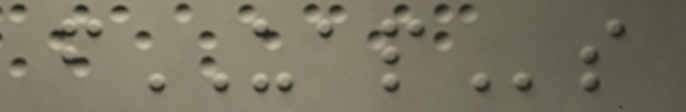fUAPs
